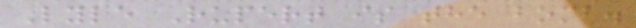Lyle Rupert is the bomb.
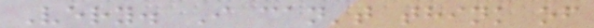Very. I can't think of
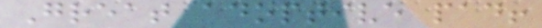Great adoptive pad!
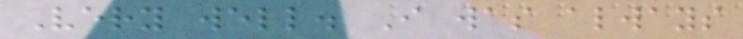Very well. I was always
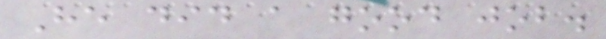He did a good job.
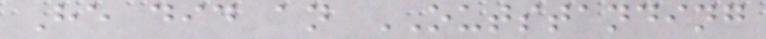He did an OUTSTANDING
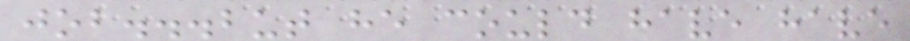job...but he could have have
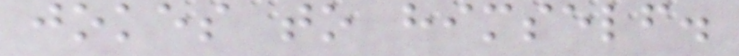jokes to himself.
